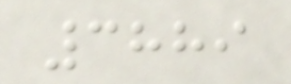3889
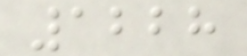1228
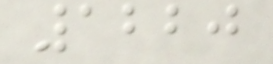1220
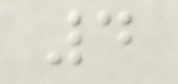4
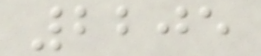2205
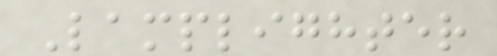Lamplighter
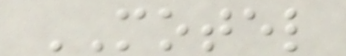MOTEL
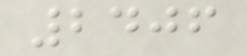2406
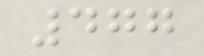477
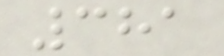381
